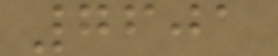7601
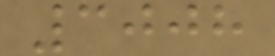3008
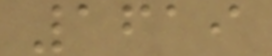1619
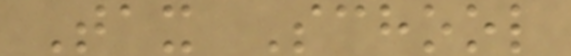Tax School
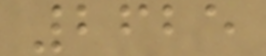2625
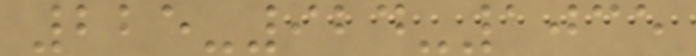225-924-1035
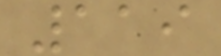119
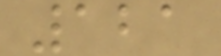121
